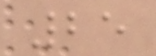25
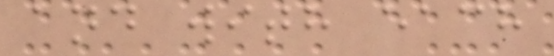and with each
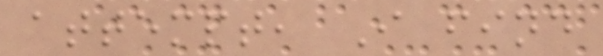attempt, I find
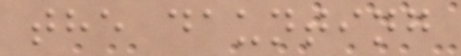the daunting
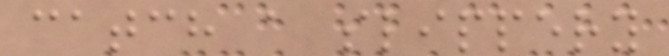catch a slippery
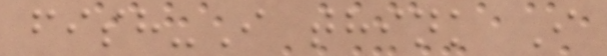fish-I think I
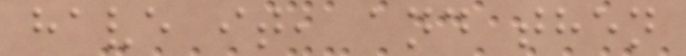have it, and then
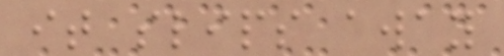it slips away
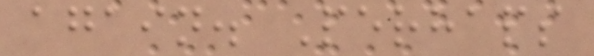again. Perhaps
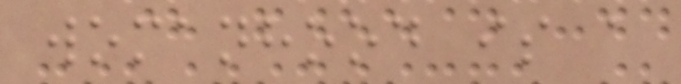womanhood is a
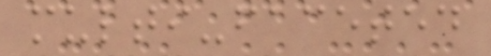multi-faceted
